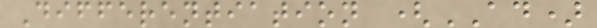Differentiation (AD)
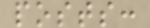posts:
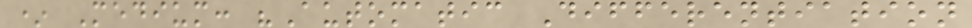* Medium: "Automatic Differentiation
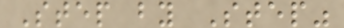Step by Step"
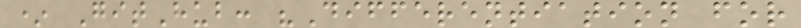* GitHub: "Differentiation for
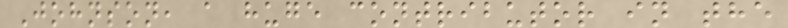Johnson, a huge contributor in the
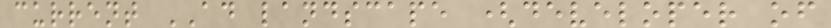current AD landscape (developer of
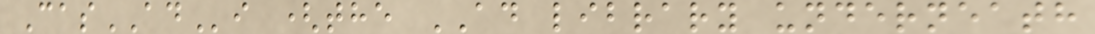CasADi (the AD library underneath
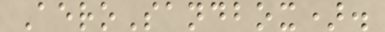AeroSandbox).
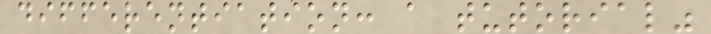differentiation: a tutorial"
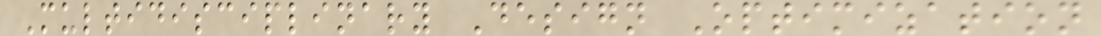Multidisciplinary Design Optimization
